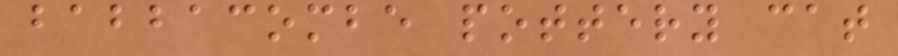babbacombe pottery cat
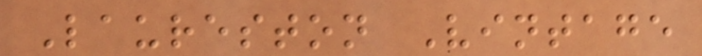Laureston Vintage
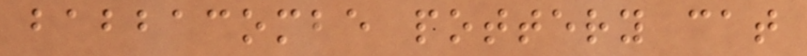babbacombe pottery cat
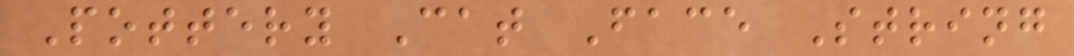Pottery Cat Face String
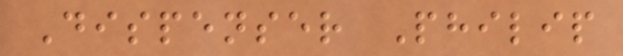Dispenser Philip
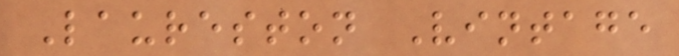Laureston Vintage
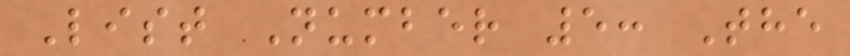List Number 5: The
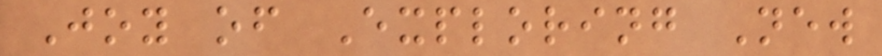Joy of Exploring New
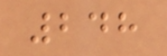248
